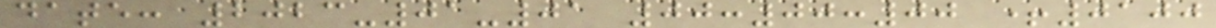date: 2023-01-01 00:00:00 +0100
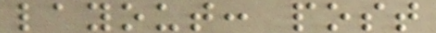layout: post
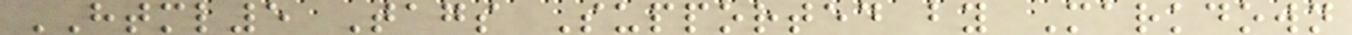HTML5 Tags Supported by Markdown
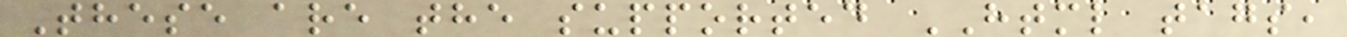These are the supported HTML tags,
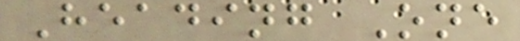Heading One
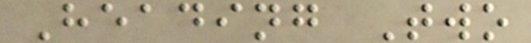Heading Two
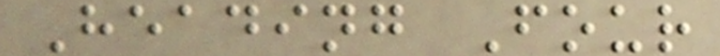Heading Four
